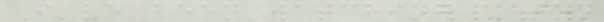I've been watching a ton
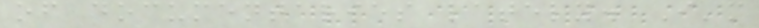of documentaries lately. I'm
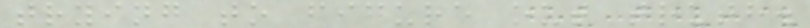trying to figure out truth.
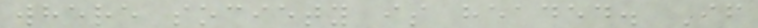where society is headed. If
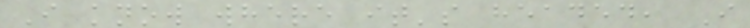I know where it's headed, I
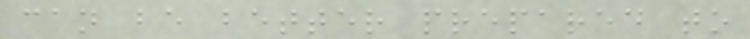can be better prepared to
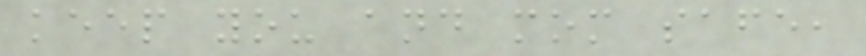keep you and mom safe,
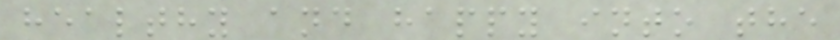healthy and happy into the
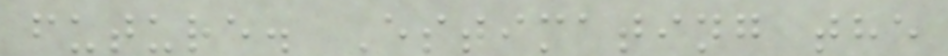future. Estimating the
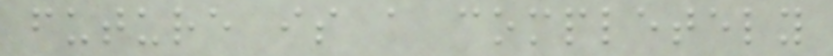future is a completely
